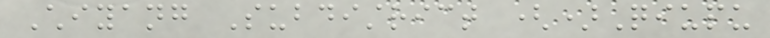Chiyang Subdistrict ()Qiupu
